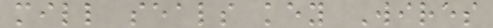mill seals key Wires
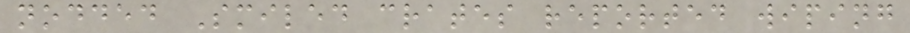nodded Smiled crates reported wiping
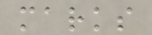marks
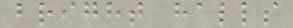bright halls
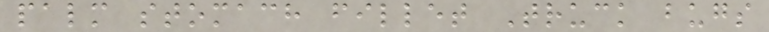palm stomach fillet Truck bugs
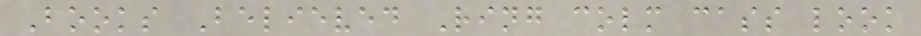Books Believed Ring colm cass look
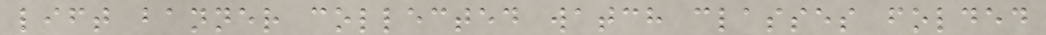lift banner collected watch classes folded
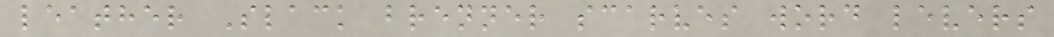leather Slack brenner scarves word levers
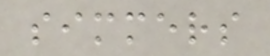simmers
